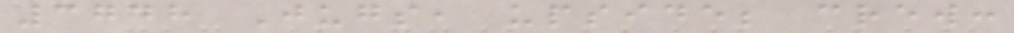3748 Jugs, upside; crew:
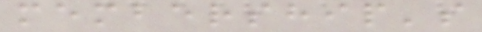membership's
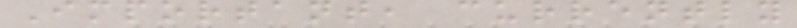Important, currently
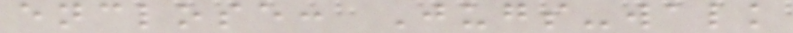enclose: Jugs-walk
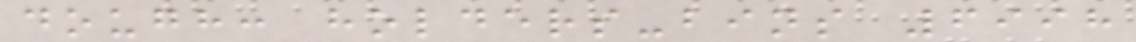dough: holders-bins 6998
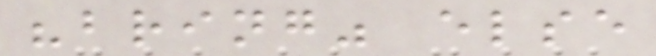"bring" else
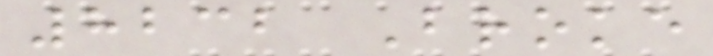8232 Broke
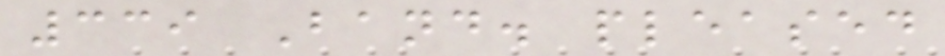339 Band. pleased
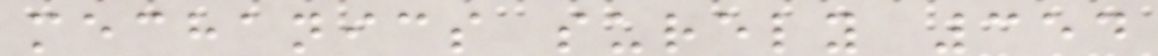mechanics surely 354
